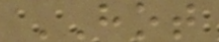HOT
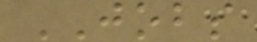JOBS
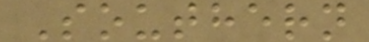Southern
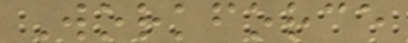Workforce
